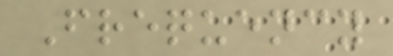Frequency
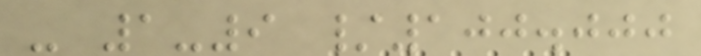- 1-9 /100.000
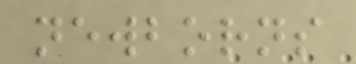newborns
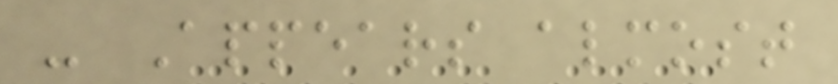- Appears almost
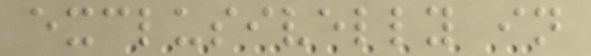exclusivelly in
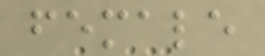female
